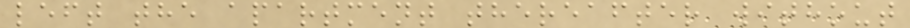left the apartment thereafter without
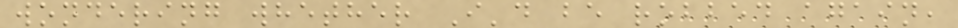wondering whether I'd be robbed again,
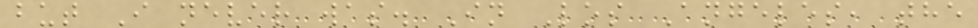but I never was. In Los Angeles, the
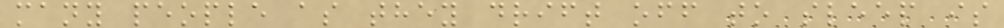many people as they drift off to sleep is
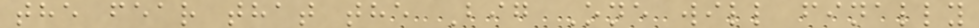the fear that the Big One will finally
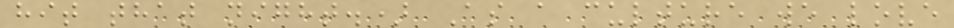hit that night.) As a culture we love
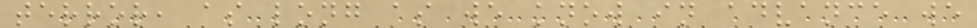terror, as long as we know in advance we
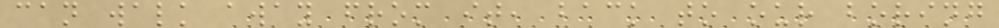can walk away from it, back to our boring
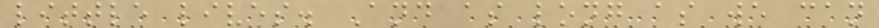little lives. And as long as we can
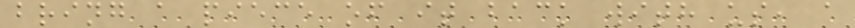bring a piece of it back with us, a
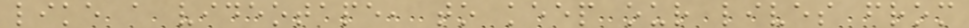like a videotape, to keep our lives from
